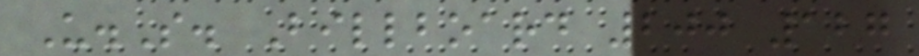U.S. Billboard 200 127
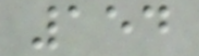154
